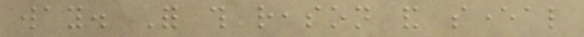way. For this reason and several
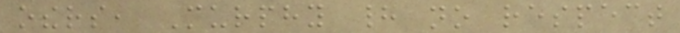others, Murphy had no respect
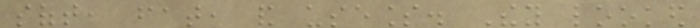soft, fat, and useless. They looked
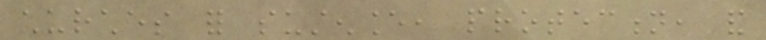churches for sustenance, protection, and
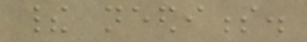their neediness.
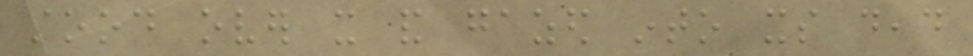stood over it and gazed into its dead
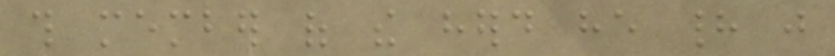this member of the herd he had just
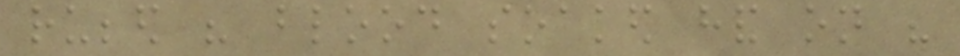rubbed his blood soaked hand on his
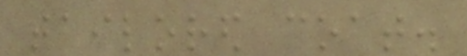tailored coat.
